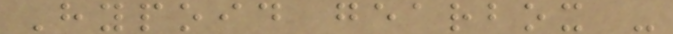Hypoid gearbox -
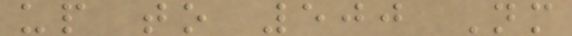up to 500 Nm
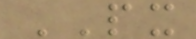PX
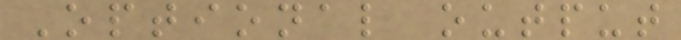Optional output
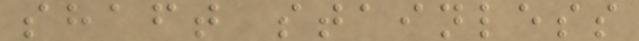shaft stainless
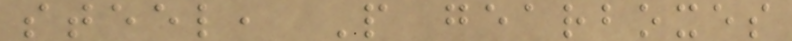steel, P gearboxes
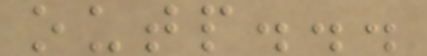outp...
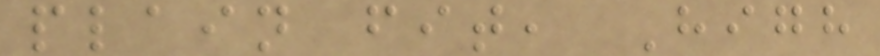plain fit, High
